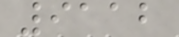9112
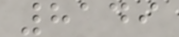8149
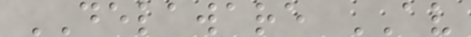DELAWARE AV
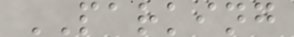PARKING
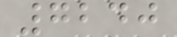7240
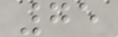75
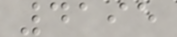4195
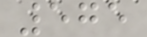575
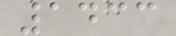1433
